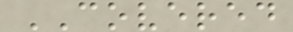COVERED
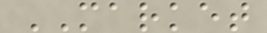MARKET
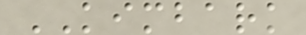KIMBARK
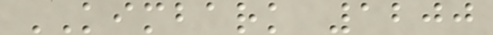KIMBARK 1200
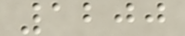1200
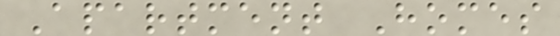Apartment Homes
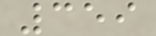359
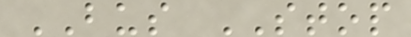BUS STOP
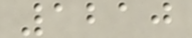1210
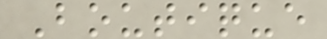Boutique
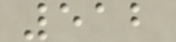512
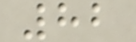82
